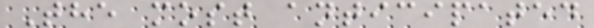The most anticipated
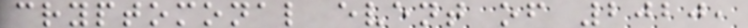cryptomonal event of 2020,
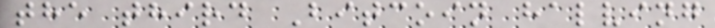the third Bitcoin halving
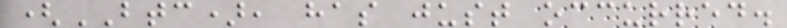(BTC), has just occurred.
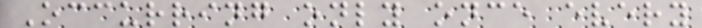Occurring only once every
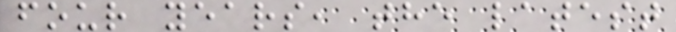four years, the latest
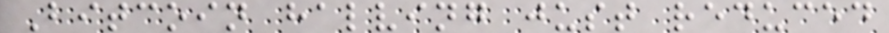Bitcoin halving just reduced
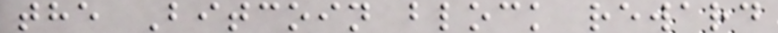the Bitcoin block reward
